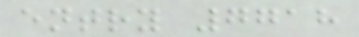entry 7718
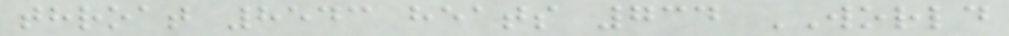throat 8543 heats 734 WORLD
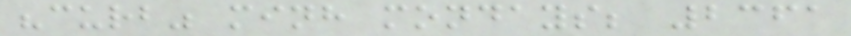"curb" minh mondays; 2361
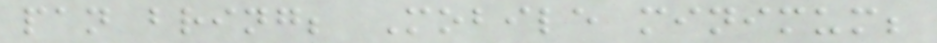pan bring; Mobile minimum;
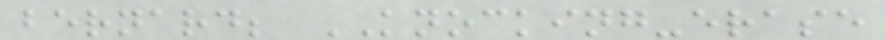bernard; KNOCKING-erase
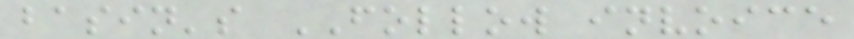basin's FOLLOW invoice
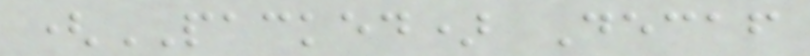(PACKED) Decaf
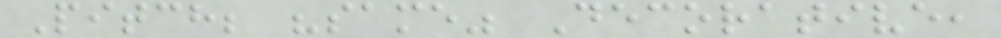Pitch; "same" Decorative,
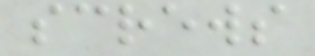screws
